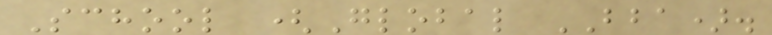School (Global BBA).
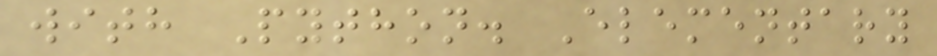with Python. Elementary
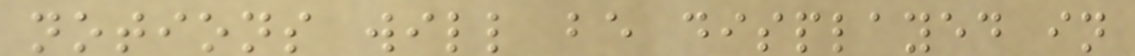notions will be displayed in
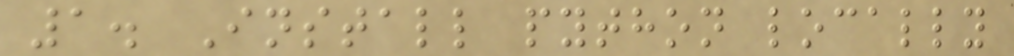1. Install python locally
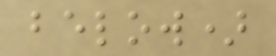below)
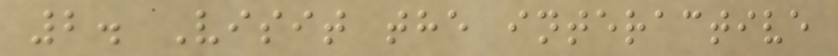2. Visit the interactive
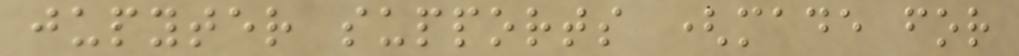jupyter supports (made for
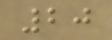20
